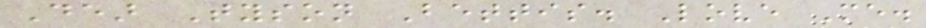Dear Tyson Bettis. Love Me.
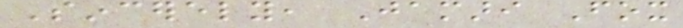Sincerely, Jamari Fox
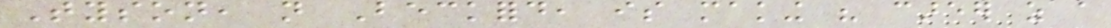Tyson, not Beckford, is making his career as a
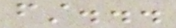first...
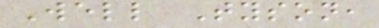Well Tyson,
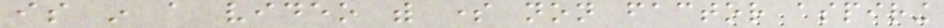is in a video with some non factor aspiring
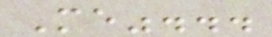Me"...
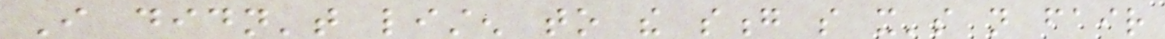I didn't listen to the song so it's not fair
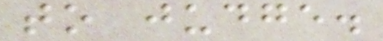to judge.
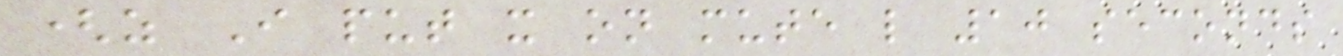(as I put it on mute like 10 seconds
